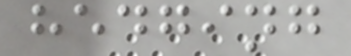hedging
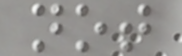not
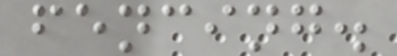fencing.
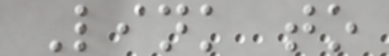Link to
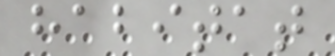habitat
